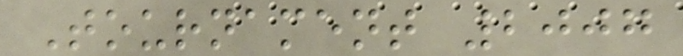Tournament 2007
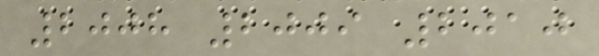2008 2009 2010
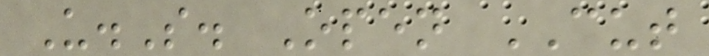U.S. Open CUT
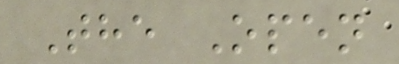The Open
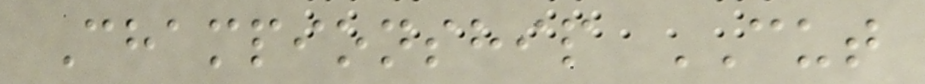Championship CUT
